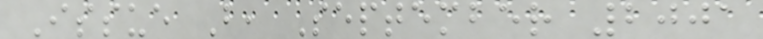Issue B, September 2001
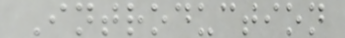Introduction
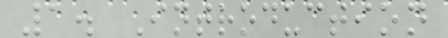1. Introduction
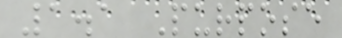1.1 Purpose
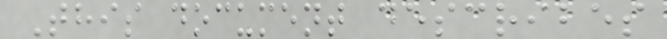This document describes
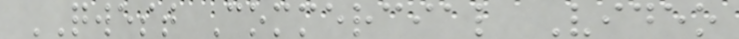QWEST Commercial Video
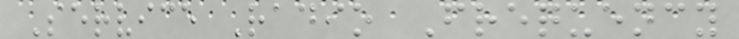Service Radio Frequency
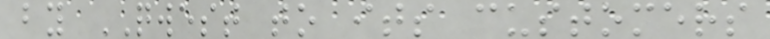by QWEST to its customers
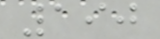190
